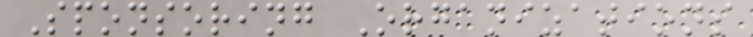Sponsoring Organizations
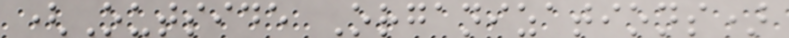(Outside Organizations)
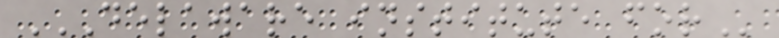DELAWARE INSTITUTE FOR
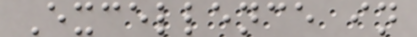Excellence in
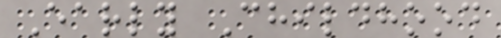Early Childhood
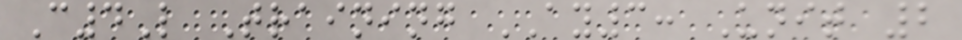C4L Training AY3: Unit 2
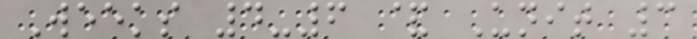Weeks 4-6 & Unit 3
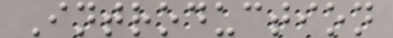Introduction
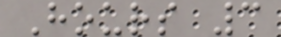Hours 3
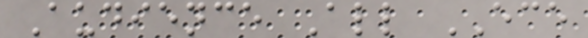Audience All ECE
